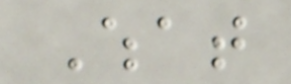What
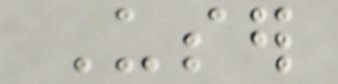User
